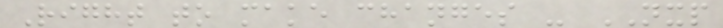Right to make changes - NXP
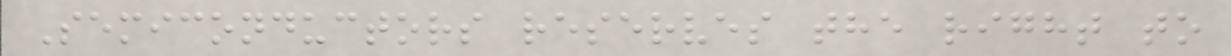Semiconductors reserves the right to
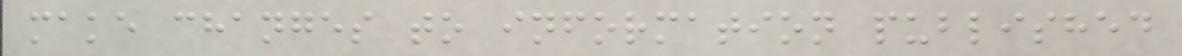make changes to information published
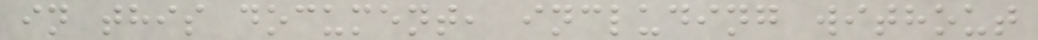in this document, including without
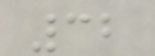32
